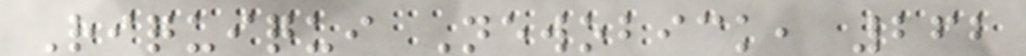Riquiqui Newobick, 262
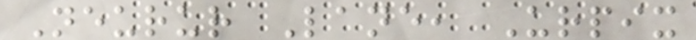Neurur Lane, Urpix
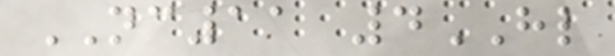NC11 4HL
